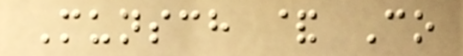Munsch & Co
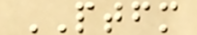PTFM
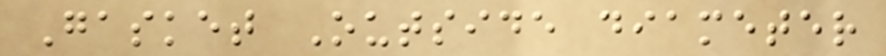Gasket Outside diameter
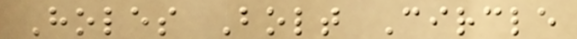Holes Bolt Circle
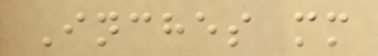Inches mm
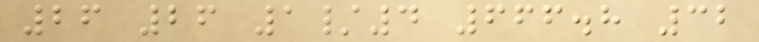26 26 1/4 666.8 32
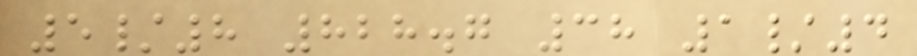5/8 828.7 38 1/4
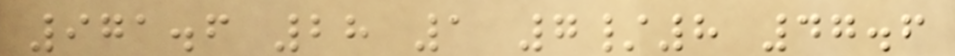971.6 28 1 7/8 47.6
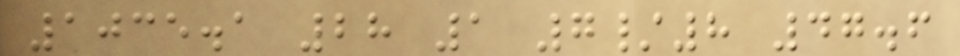1035.1 28 1 7/8 47.6
